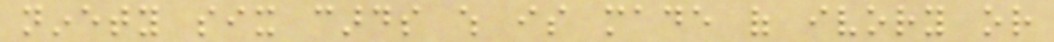ninety six cards which is made of ivory or
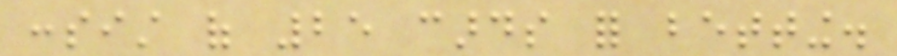consist of 25 cards for betting.
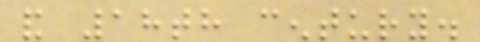and 18th century.
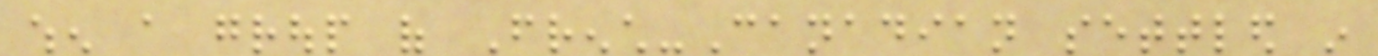when a group of French-Canadian settled in
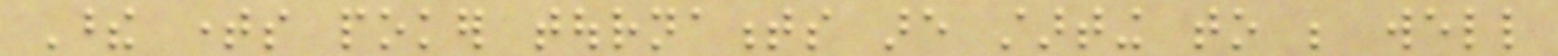These times poker tournaments are starting to be well
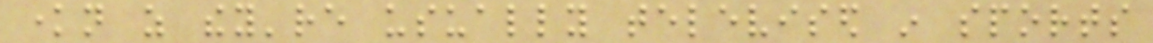known as they're usually televised in sports
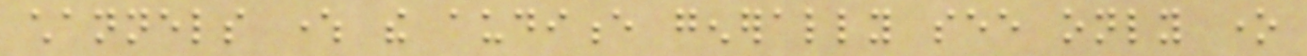channels where the audience generally see only one
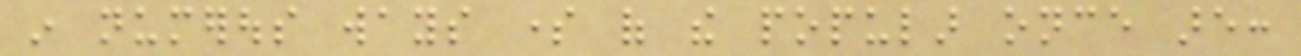in numerous ways some of the popular once are:
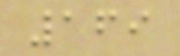169
